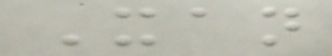Xan
